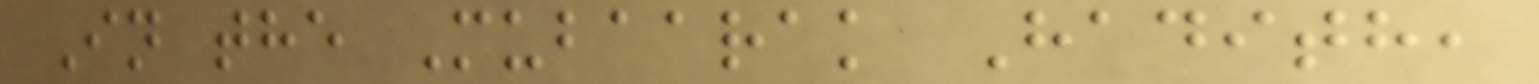In the Mubaarak Hadith,
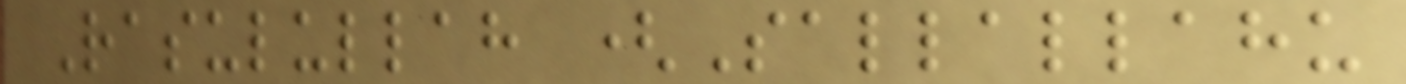Rasulullah (Sallallahu
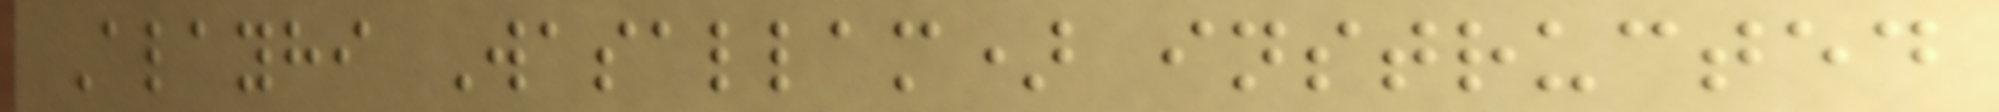Alayhi Wasallam) instructed
